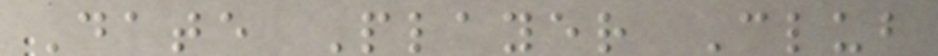Date Player Club
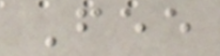Fee
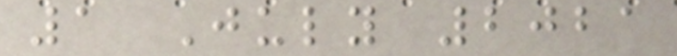1 July 2021
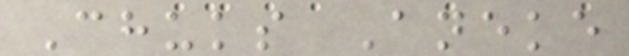Chuks Aneke
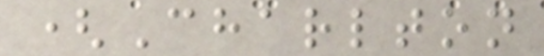(Charlton
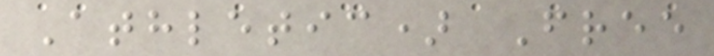Athletic) Free
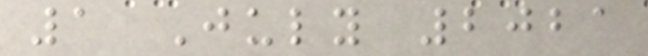1 July 2021
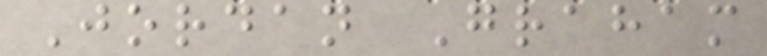Jordan Graham
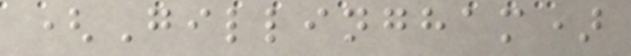(Gillingham)
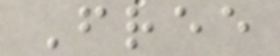Free
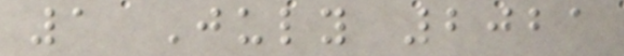1 July 2021
